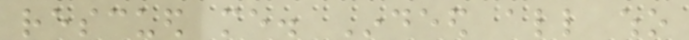rescued me. Indeed all who
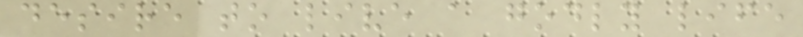desire to live a godly life
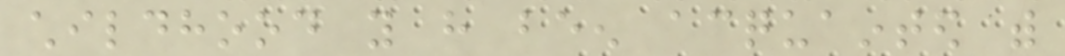childhood you have been acquainted with
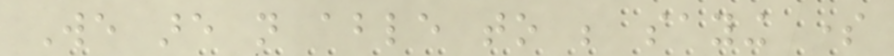We are not able to be saying some
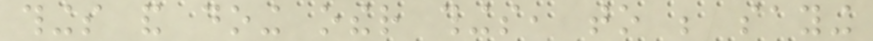things and doing other things, to be saying
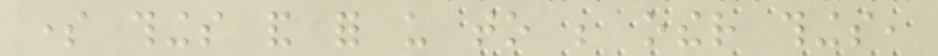some things and for us to be other things,
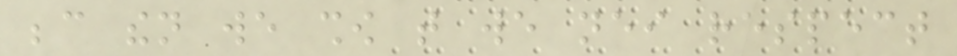because then we show that we neither respect
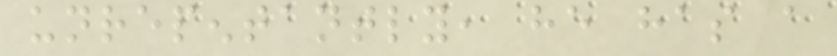unrepentantly, he has a
